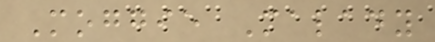Moggie Malady
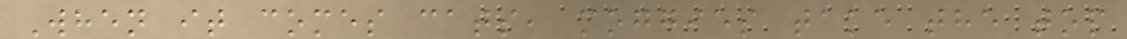When it comes cats, moggies take the top
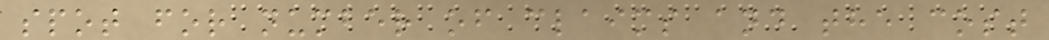spot for number of claims and the cost
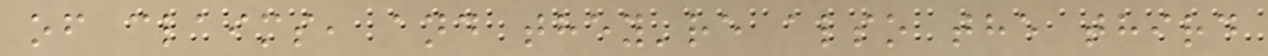of claims, and they're also the third
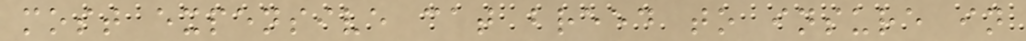most expensive cat breed to insure in
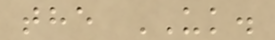the UK.
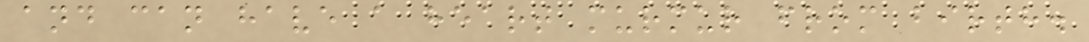and can have a heart murmur from birth.
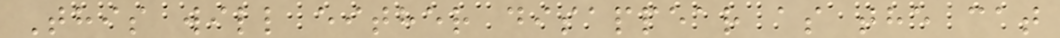This will either disappear as the cat
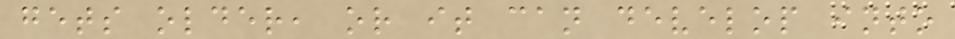gets older, or it can develop into
